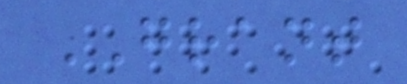GRANT
